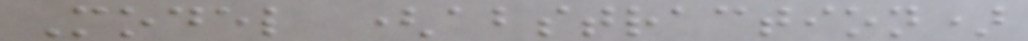Model (abstraction)
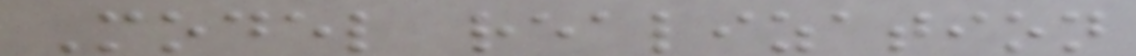Model realization
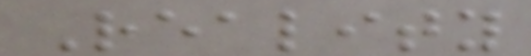Reality
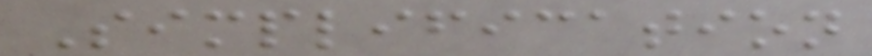Simplification
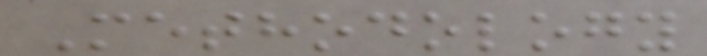Methodology
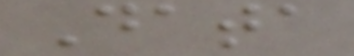Data
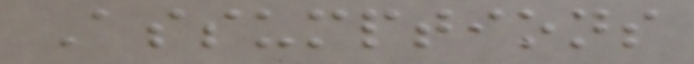Assumptions
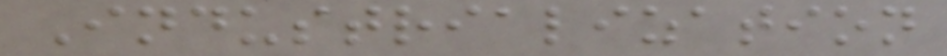Industrialization
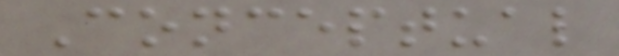Conceptual
